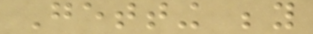Getting beyond
